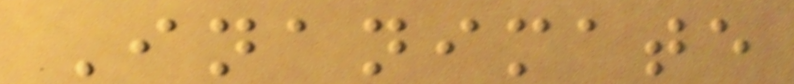Inanimate
